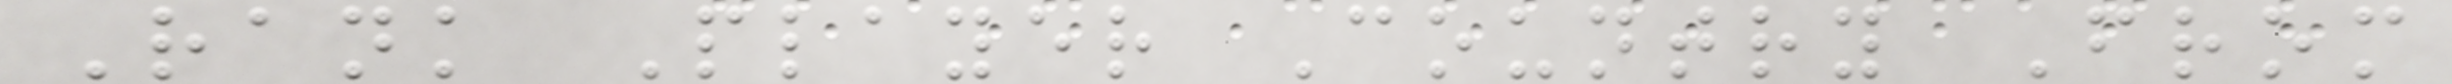Rank Player Country From
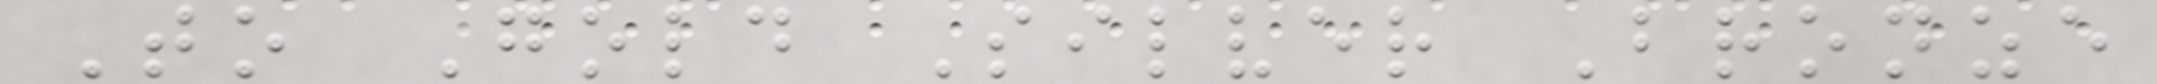To Gold Silver Bronze
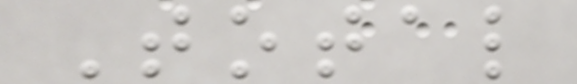Total
